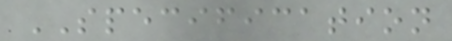SPECIFICATION
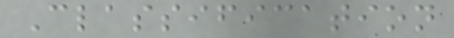Classification
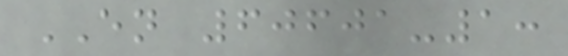EN 60601-1:
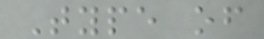Type of
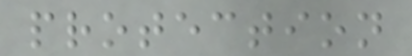protection
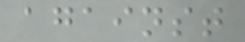against
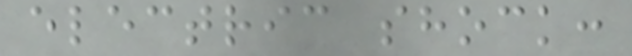electric shock:
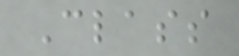Class
